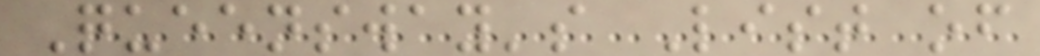Queensway's List of
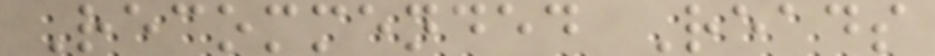Recommended Reads
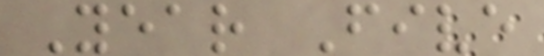Year Five
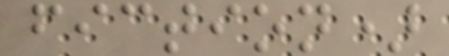fiction)
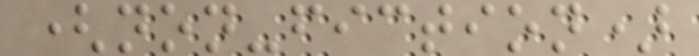(non-fiction)
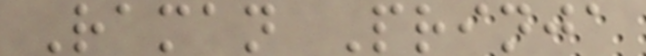Raman Prinja
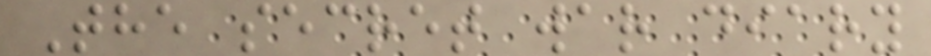The secret war diary
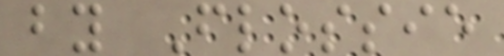by Flossie
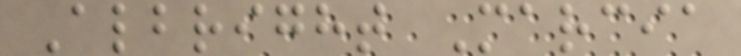Albright Marcia
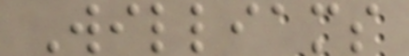Williams
